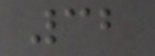32
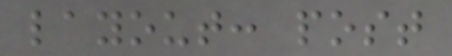layout: post
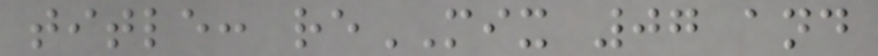title: reMIX 07 and
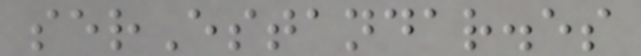serEstandar.es
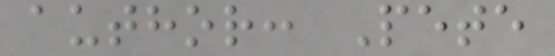author: Pete
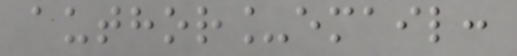author_email:
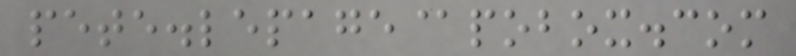pete.lepage@pobox.com
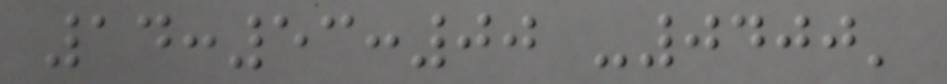14:53:00 -0400'
